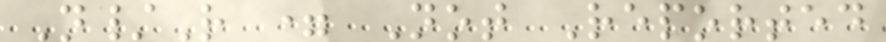N/R = Not Reported
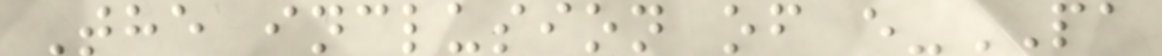The inclusion of e-PA
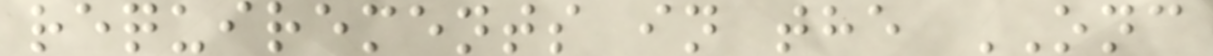requirements in the ONC
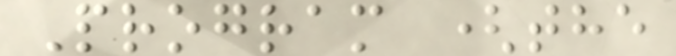Program (the
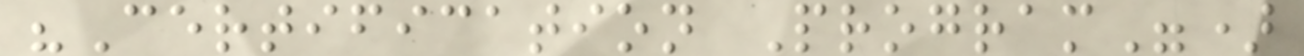"Certification Program")
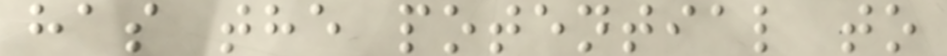has the potential to
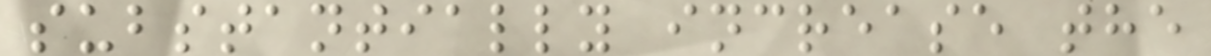substantially increase the
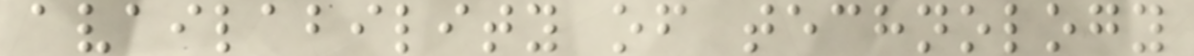availability of technology
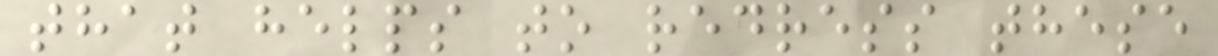that helps to redress these
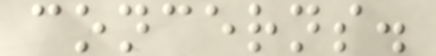concerns.
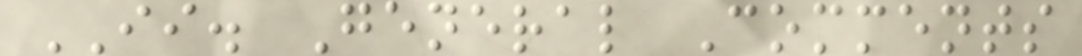II. General Comments
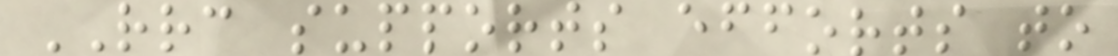RRC supports efforts to
